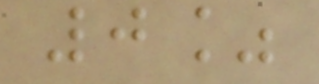0%
